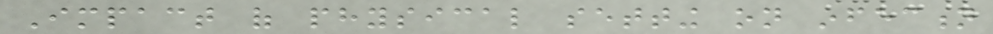Impact of physical setting on infection
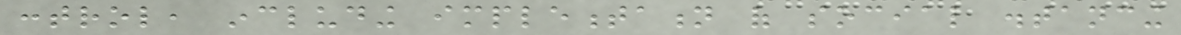control, including implementation of social distancing
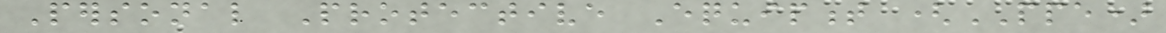Personal Protective Equipment (PPE)
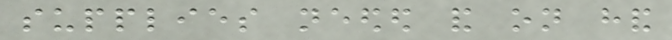supplies needed and on hand
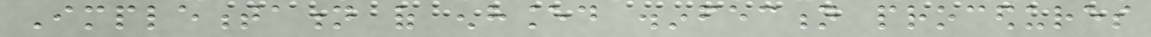Implementation of enhanced disinfection procedures
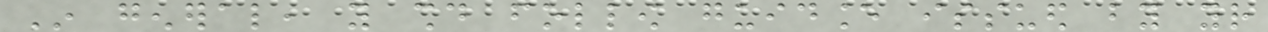In general, you should follow guidance issued by your
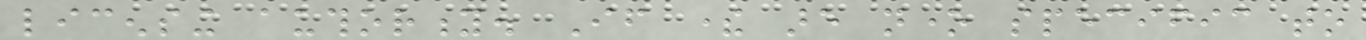licensing authority. If there are none specific to
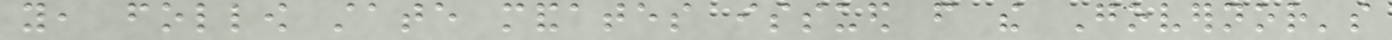you, follow state mandates issued from the Governor's
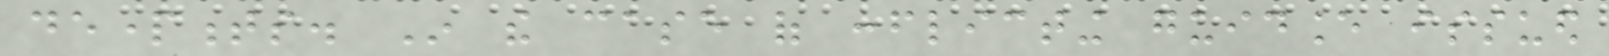departments. In the case of conflicting guidance issued
